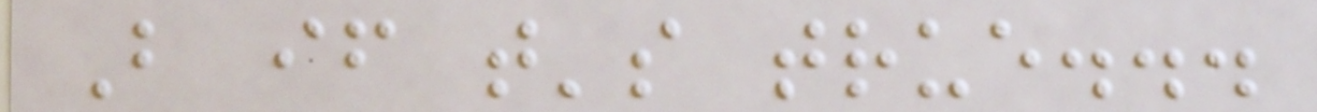But if that's true...
